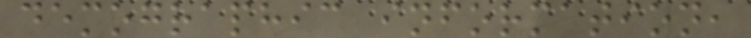demographic information,
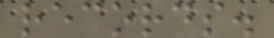records.
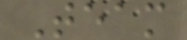Team
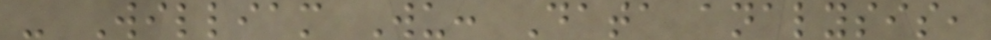- William Wu: Data analysis,
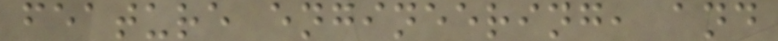feature engineering, and
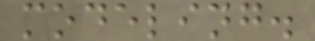modeling.
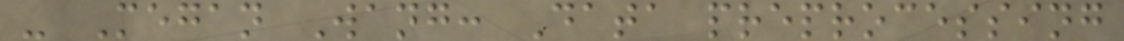- Megan Wang: Data preprocessing
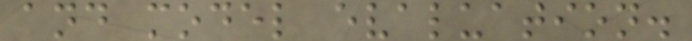and model evaluation.
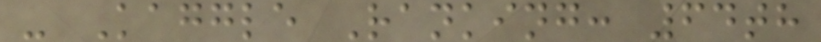- Kaggle Ranking: 64th
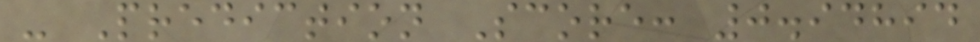- Prediction Score: 0.94894
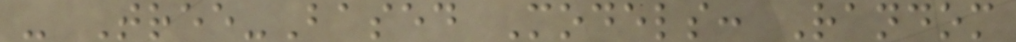- Tree-Based Models: Random
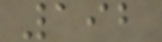192
